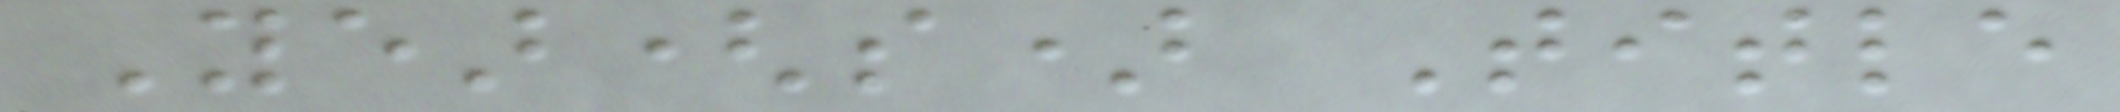Year(s) Title
